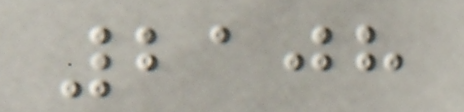2108
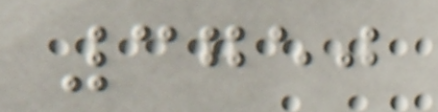3750
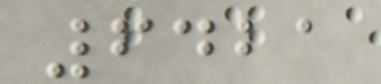6421
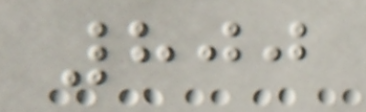800
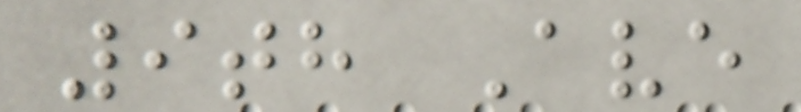9th Ave
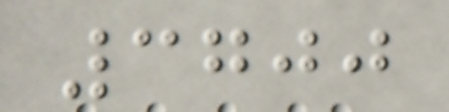3700
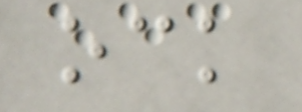ock
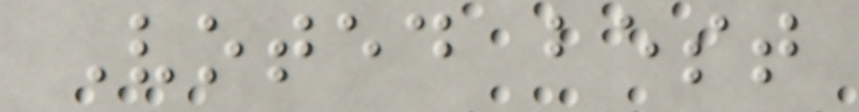Voted best
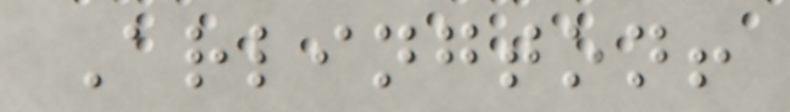Arlington!
